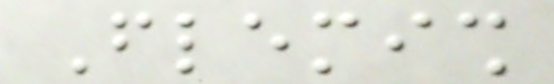Flemish
